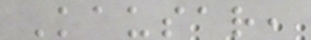Kausar,
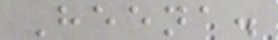Heena.
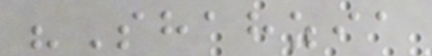"Shahzia
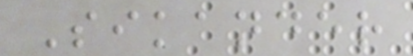Sikander
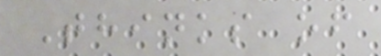Thinks of
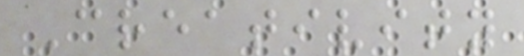Creativity
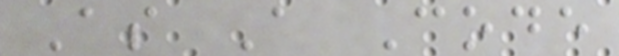As A Code
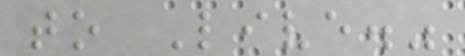to Live."
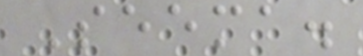Seema.
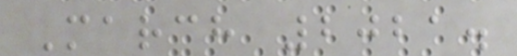March 2021.
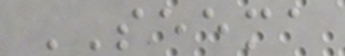SEEMA
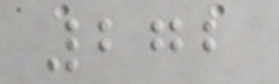272
